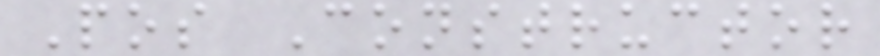Pos Constructor
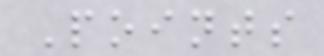Points
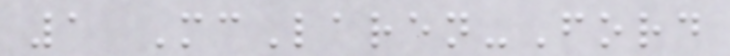1 McLaren-Ford
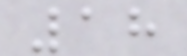18
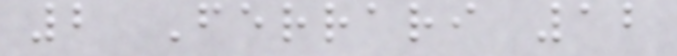2 Ferrari 12
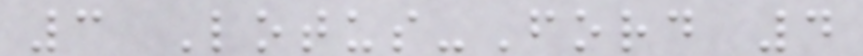3 Lotus-Ford 4
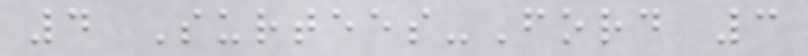4 Surtees-Ford 3
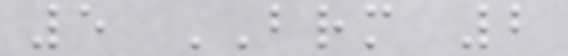5 BRM 2
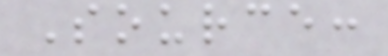Source:
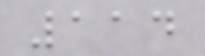114
